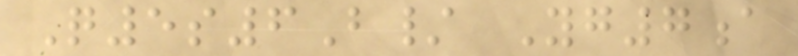Q5s6B/ Yg7a
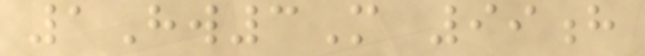1Hw3M 99h
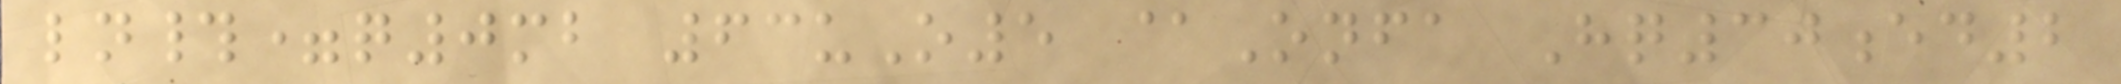ln#=q0mb 63uO5 @Onfa Hq30ed2
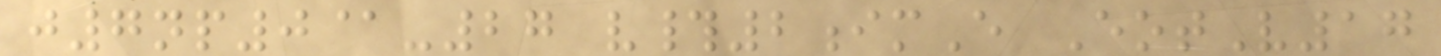j7np0@-27 v#2imE EotV17
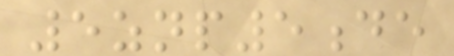5znp5de
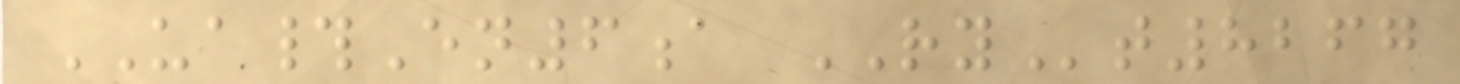UA#En6a RYt8267
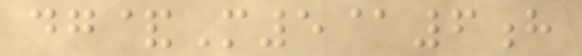dg&M5@6h
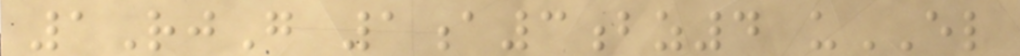1RjG 1a3bz4 uEL
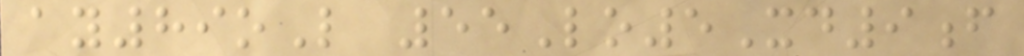ay89oL 55Lo5Xd9f
